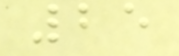25
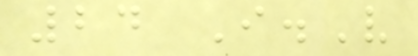24 I.V
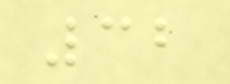32
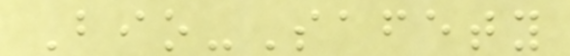Bio-Safety
